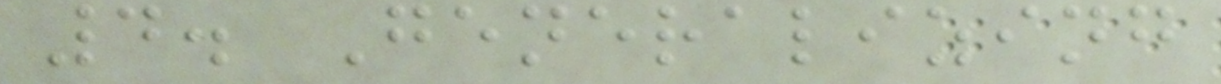4. Generalizing
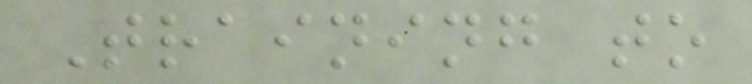Training to
